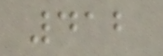412
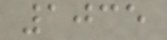1035
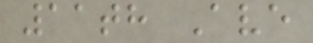11th Ave
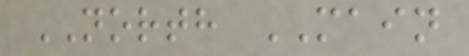NORTH MAIN
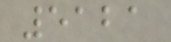5121
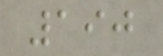190
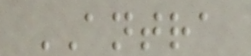ANTRA
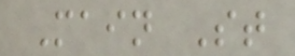Main St
